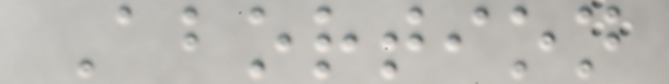Abortion
